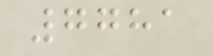7781
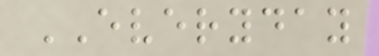EVERYDAY
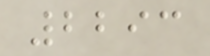2293
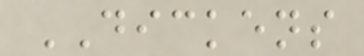DICKENS
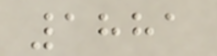1881
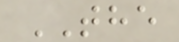THE
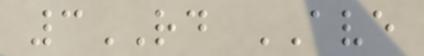3RD AVE
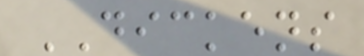DICKENS
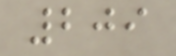209
